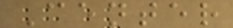Center
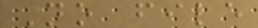No file
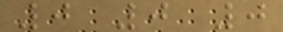0 0 0
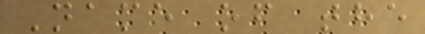Name of the
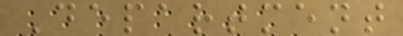Department
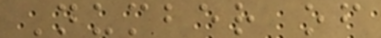Number of
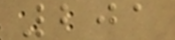201
